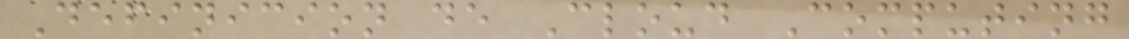Definicion de Cloud Computing
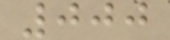000
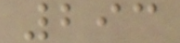293
